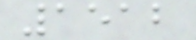1512
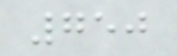750
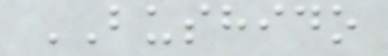BUSHIDO
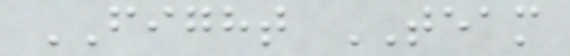FIGHT TEAM
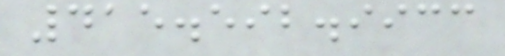415.592.9933
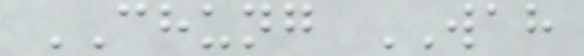CHUNG WAH
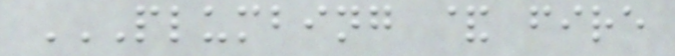PLUMBING & FIRE
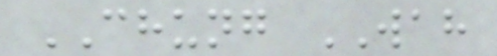CHUNG WAH
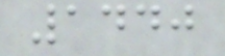1440
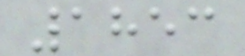1853
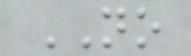NO
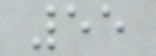55
